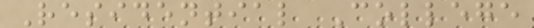Residential College
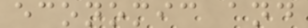economic and
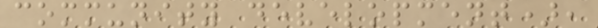community development),
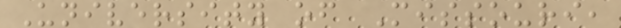University of Missouri,
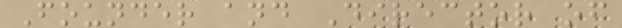Founder and Director of
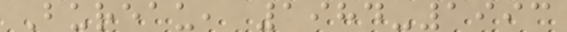Bureau, 1984-1993
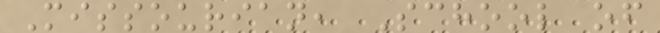Missourian, School of
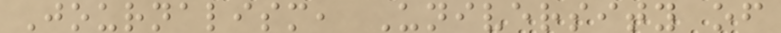Journalism, University of
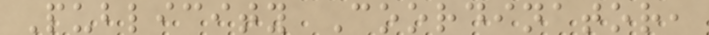Publicity Coordinator,
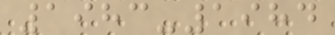1983-1984
